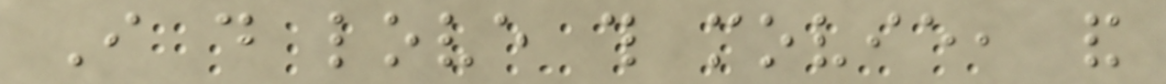I do love this movie, and
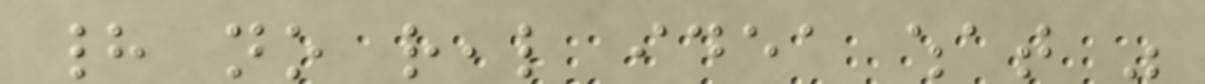had no real idea what was
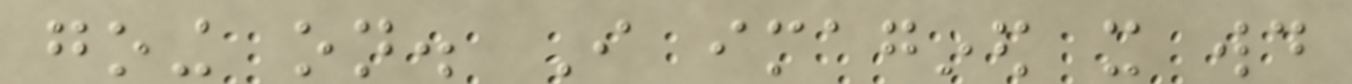going on. I imagined it would
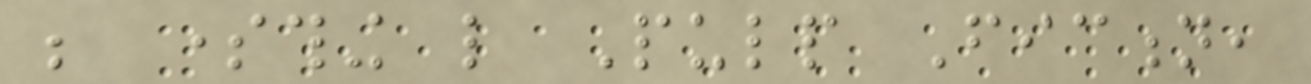be something like Pulp Fiction,
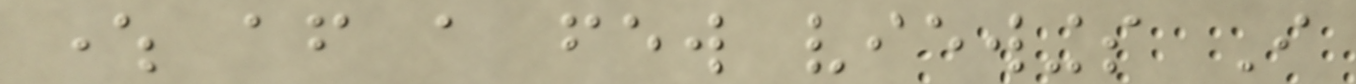where after a few viewings I
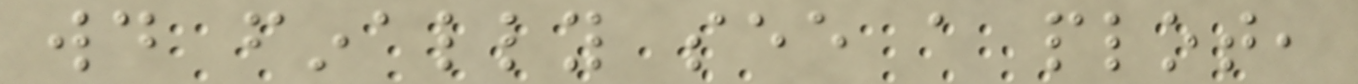would finally see a plot,
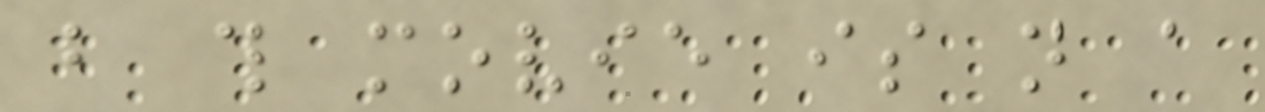but this movie is not a
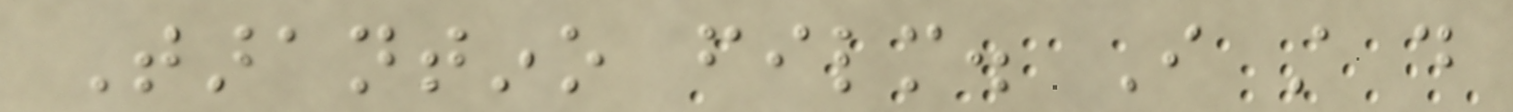Tarantino film. I still do
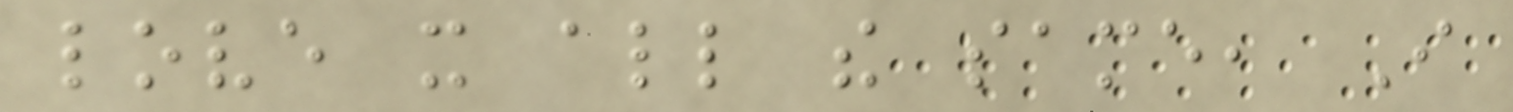love it all the same, I
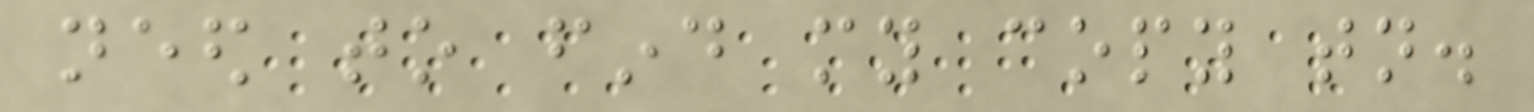need to find my copy tonight.
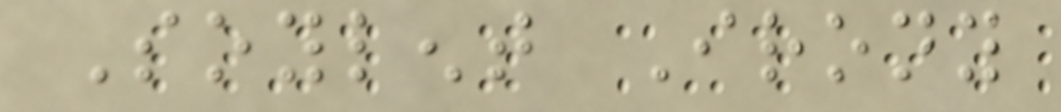Soylent Irony
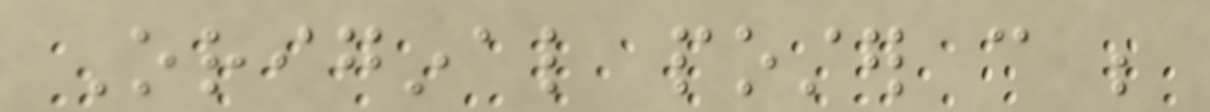Original poster can be
